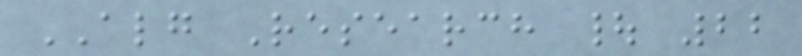ALG Research | 22
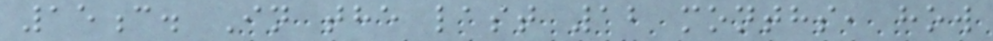15c. In the last 12 months, how
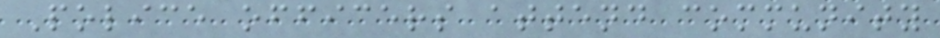Police officers attend community
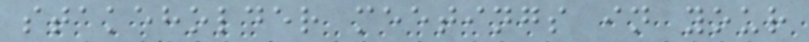stakeholder meetings in your
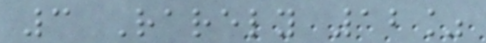3 Rarely 12%
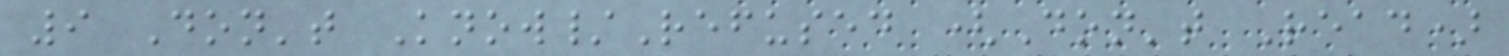9 Don't Know/Refused (Don't Read)
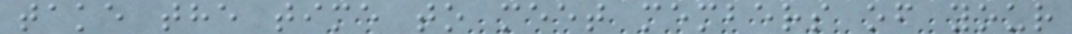take the time to meet members of your
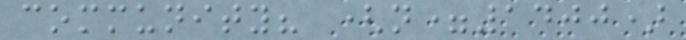community? (n=1400)
